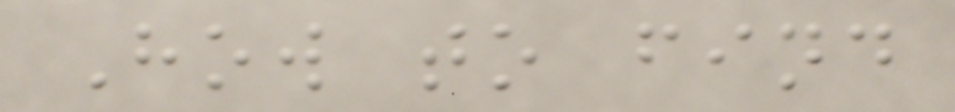How to find
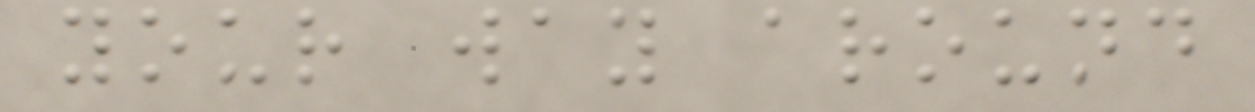your way around
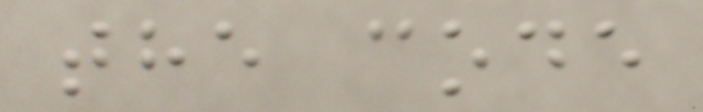the code
